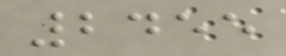2455
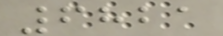6821
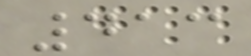413
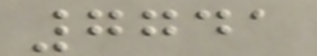7741
